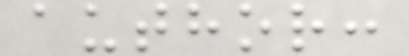author:
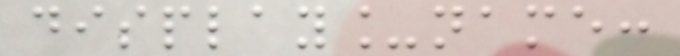display_name:
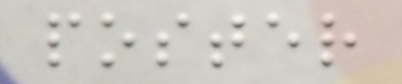poster
